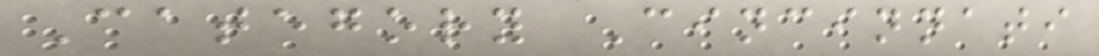Category Cincinnati
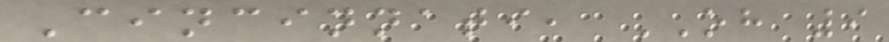Cincinnati, OH 9
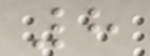8
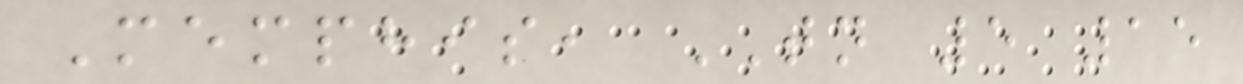Memphis, TN 5 15
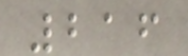216
